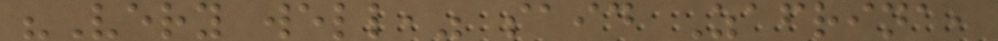"Very well," said Zafrina,
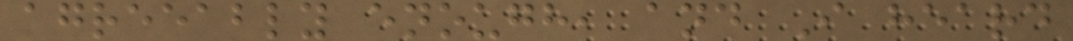agreeably enough, and I heard
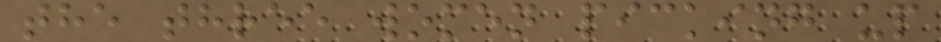the three women picking up
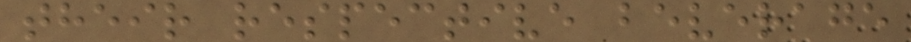their respective beverage
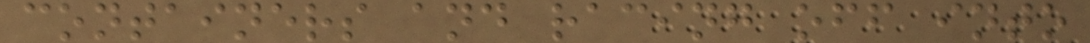containers and racing off into
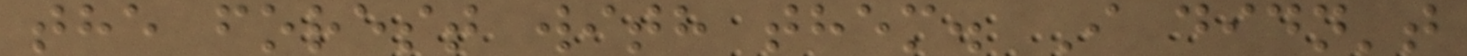the forest with them. I didn't
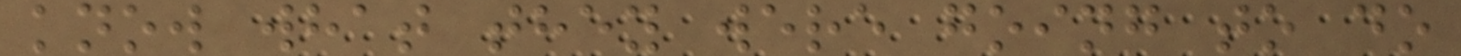know what they were going to do
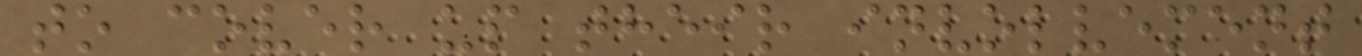to cover up their involvement
